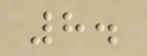8.
